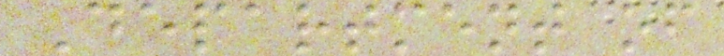Department of
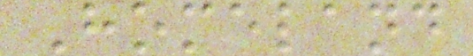Homeland
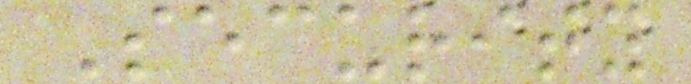Security
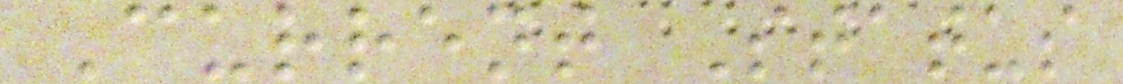Current Status
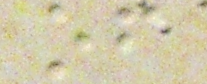of
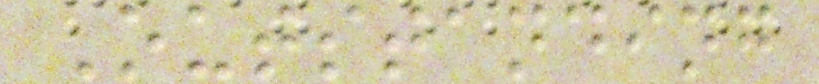Outstanding
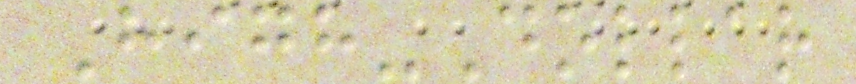High-Dollar
